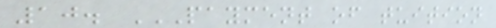10. PAYMENT OF TUITION
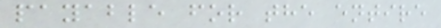payable for the entire
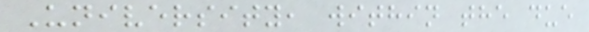University, within the due
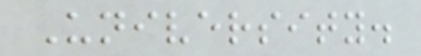University.
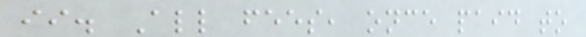ii. All fees, once paid to
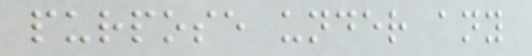purpose under any
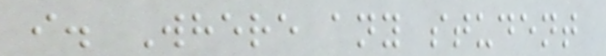i. Where any student
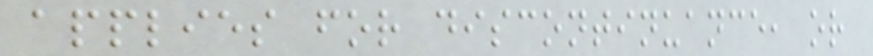applies for discontinuance, or
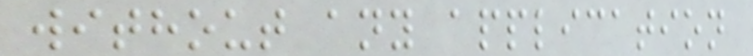without any application
